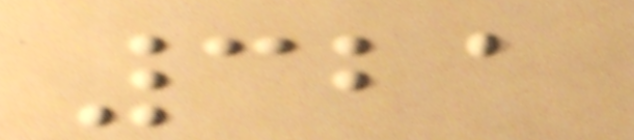321
